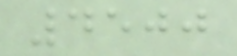4500
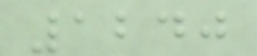1240
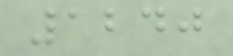1240
